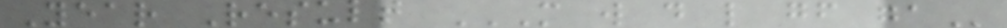Year Result M W D L GF GA
